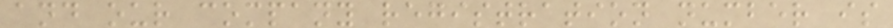and our company registration number is
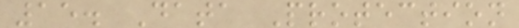15. Data Protection
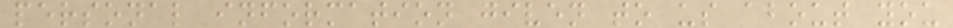personal information given to us about you
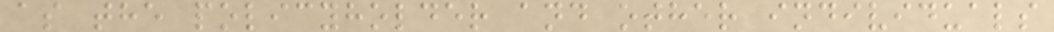as the policyholder and other individuals
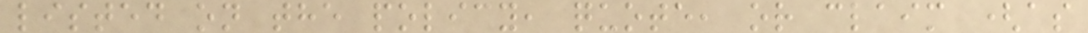listed on the policy, quote, or claim (as
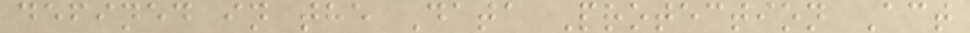defined in the Data Protection Act
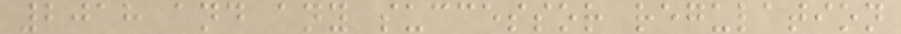2018 and any successor regulation
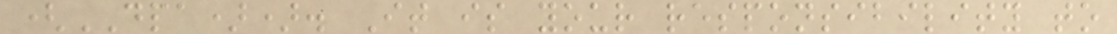(DPA)). It is your responsibility to
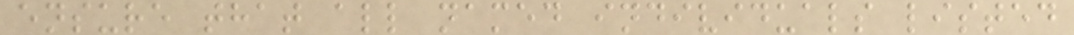ensure that all named individuals listed
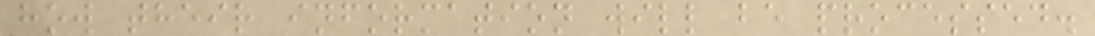how their information will be processed.
